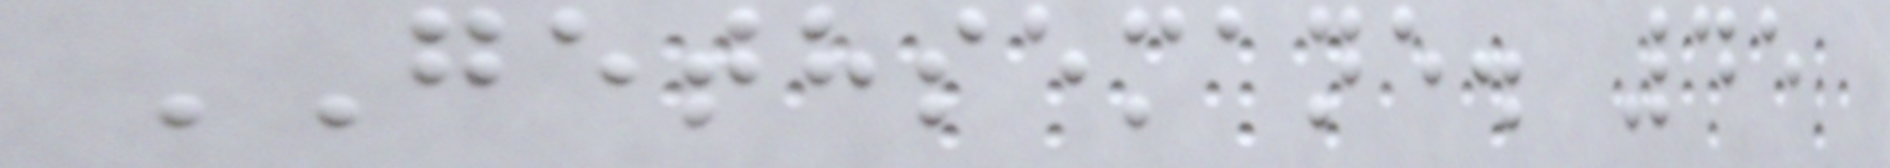GETHSEMANE. 45
